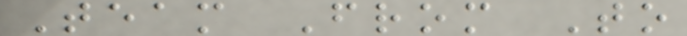Team From To
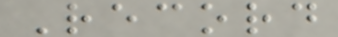Record
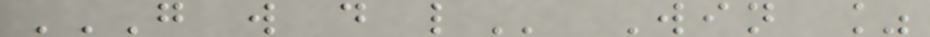G W D L Win %
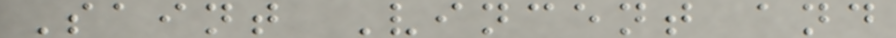Saint Vincent and
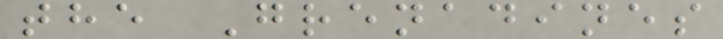the Grenadines
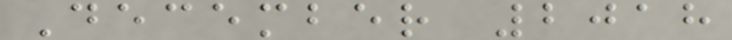December 2018
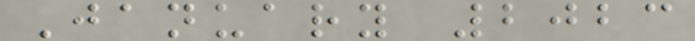January 2023
